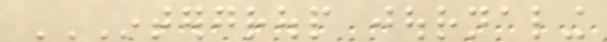INTERGROUP JOURNALING
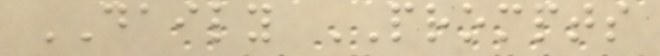DAILY PROMPTS
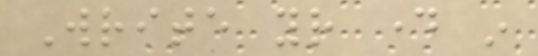Write your day in
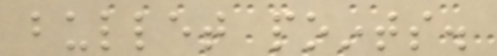bullet points.
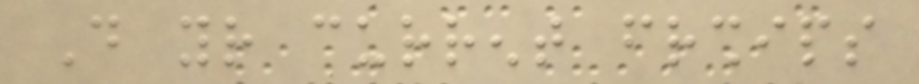Do your current friendships
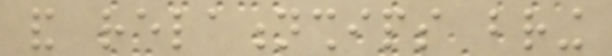and relationships bring
